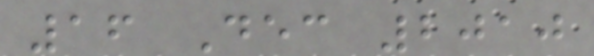16 Dec 2010
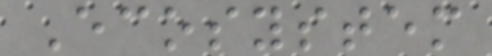Ecosystem
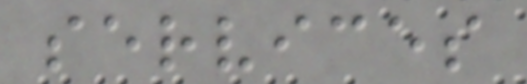services
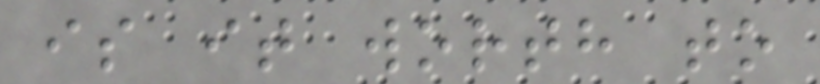is it worth to
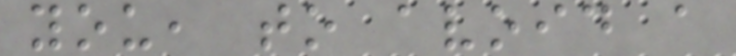you, to avoid a
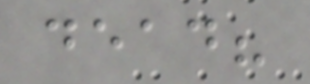dead?
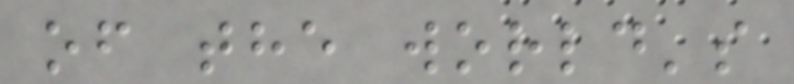of the world's
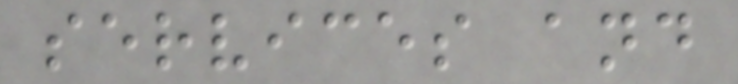services and
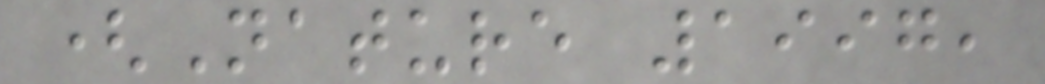(Nature 1997,
